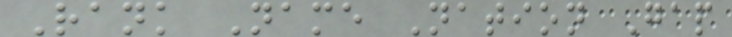Rank Name Nation Gap
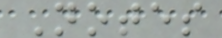Notes
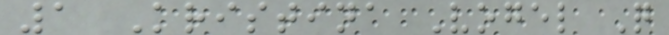1 Kristina Vogel Q
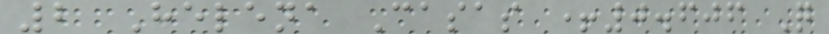2 Helena Casas +0.606 Q
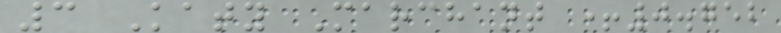3 Katy Marchant +0.752
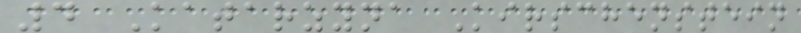4 Katarzyna Kirschenstein
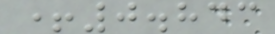+0.843
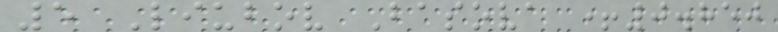5 Liubov Basova +0.850
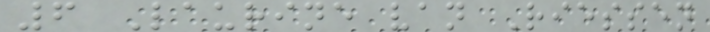6 Laurine van Riessen
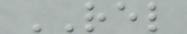REL
